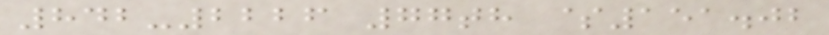842-2226 77th $151.02
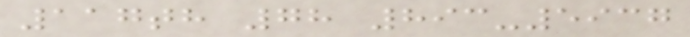117th 78 893-5937
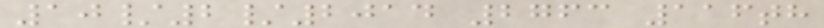10/2/2014 2763 116th
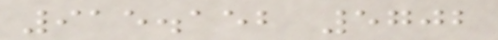915.152 5702
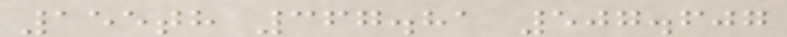155th 367.81 507.607
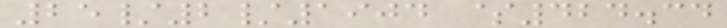25/2/1904 $424.34
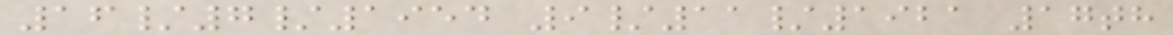16/7/1954 9/11/1921 17th
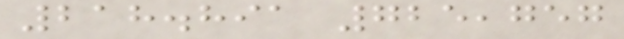218.891 725,757
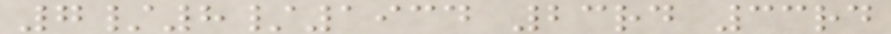7/8/1934 23rd 33rd
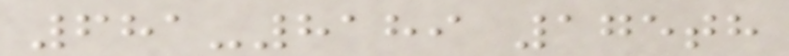681-8189 175th
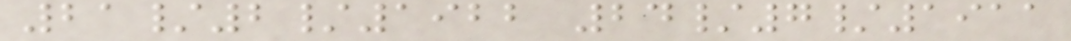21/2/1922 24/7/1911
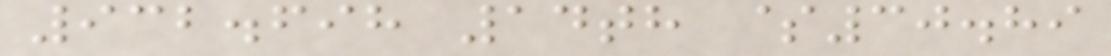932.698 14th $30.89
